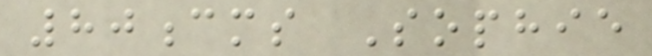80cms Sophie
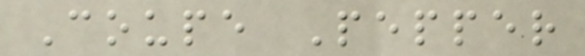Coupe Pepper
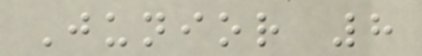Junior 8
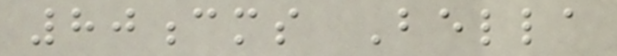80cms Bella
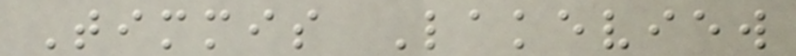Timmis Lakeview
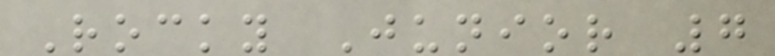Rocky Junior 7
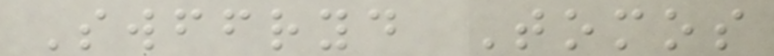Swffryd Tomos
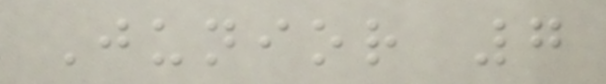Junior 7
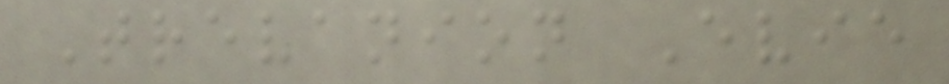Trevanion Evie
